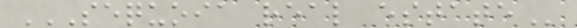SEQUOIA REAL ESTATE
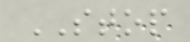STOP
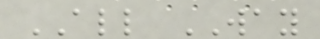ALL WAY
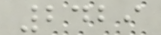2429
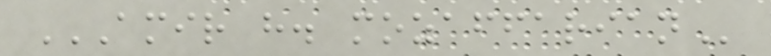AMIR H. MOZAFFARIAN
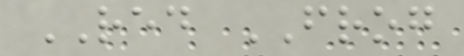RED FROG
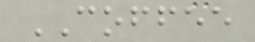COFFEE
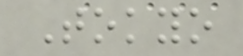Tokyo
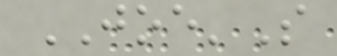JOE'S
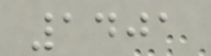1401
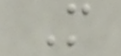M
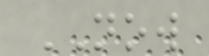NOW
